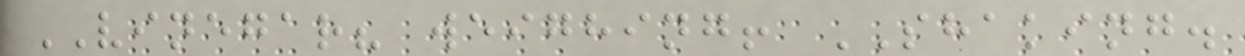VINEGAR? weighing! SHAKING.
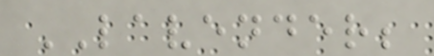LAVENDER;
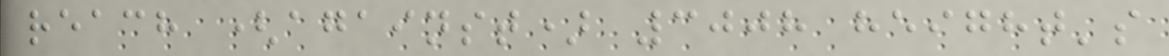reach (against) 3008 height's
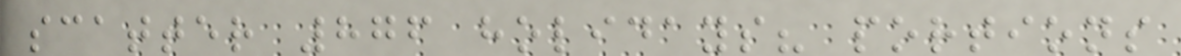scatter 876 holidays? portions
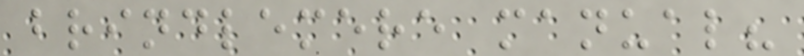brindlemere manual?
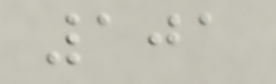101
